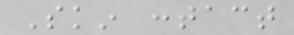Skin contact
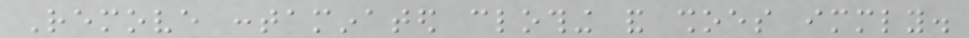Remove contaminated clothing and shoes immediately.
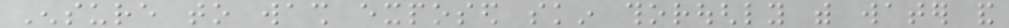Ensure to wash exposed skin thoroughly with water and
